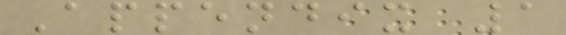Appendix 1
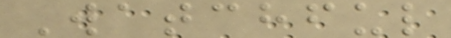Watchful
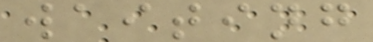waiting
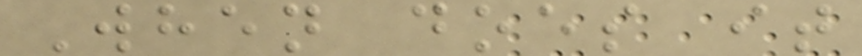When does it
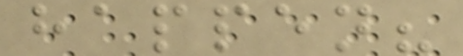happen?
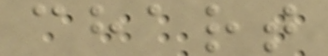chart
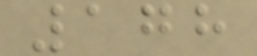178
